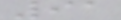91
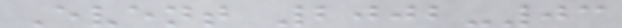Event 2002-03
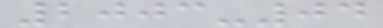2003-04
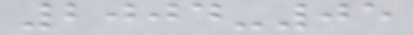2004-05
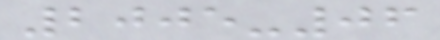2005-06
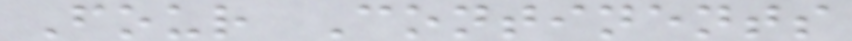Four Continents
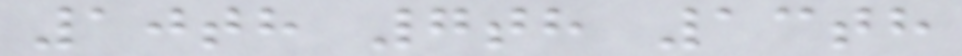10th 7th 13th
